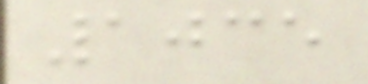1035
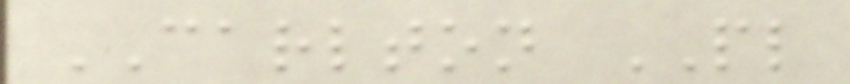CARLTON PL
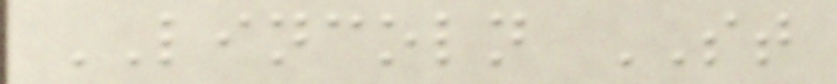LINCOLN ST
